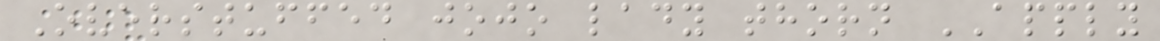Overstuffed jojo lady thorn APPLY
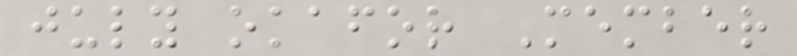july okafor Member
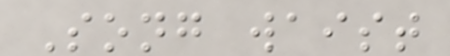Song waist
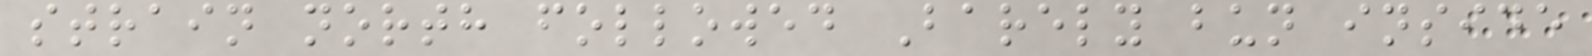strain north followed Barely bun inside
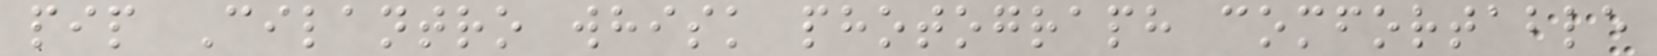pip Cilantro whisk photograph comfortable
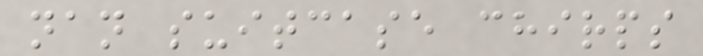nan suitcase chirps
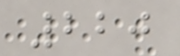220
